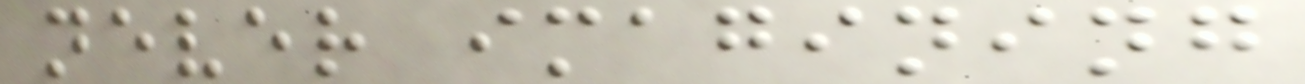never imagining
